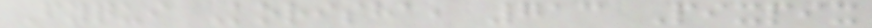Fyqui Korisha, 713 Pixpix
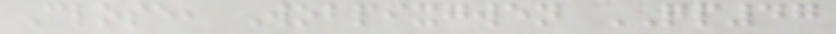Close, Wobpixgwen QP47
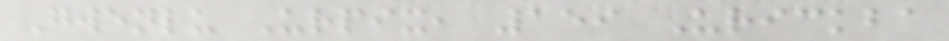Gwenlu Urpix, 159 Urickba
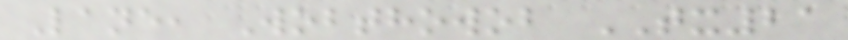Lane, Wobthowob TX21
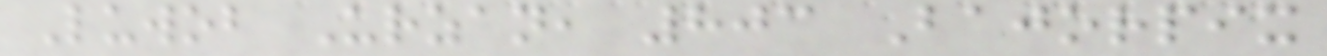Luwob Urzan, 803 Bajorpix
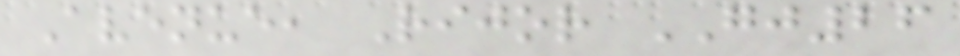Avenue, Rijor GJ26
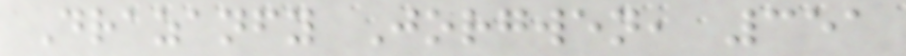Drazanfy Jorgwen, 351
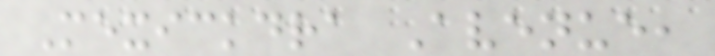Mexickdra Avenue,
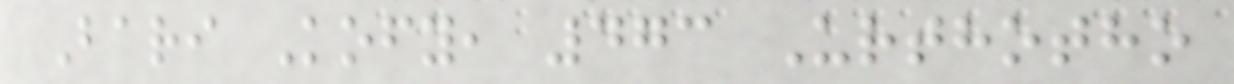Bari Kofy, 473 Urthotho
